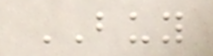BUY
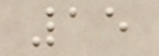15
